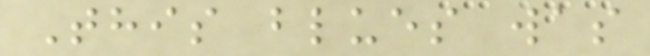This blues was
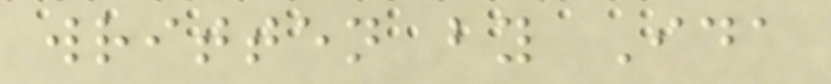written by Ida
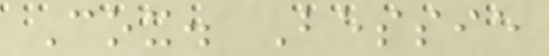Cox. Bessie
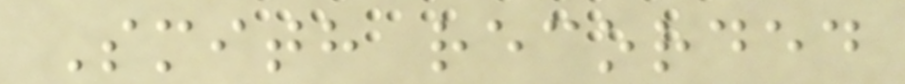Smith recorded
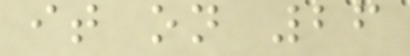it on 26
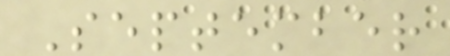September
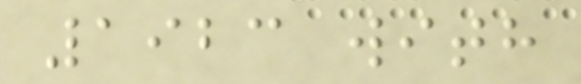1923 with
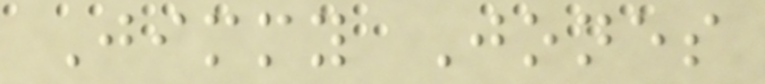Jimmy Jones
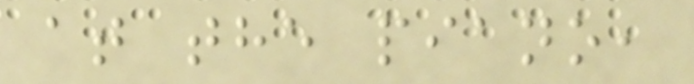at the piano,
